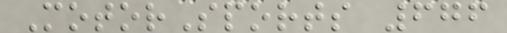MotorSports 676
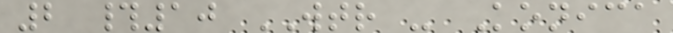2 #10 WTR - Konica
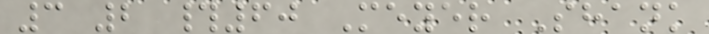3 2 #60 Meyer Shank
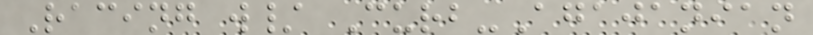Racing w/ Curb-Agajanian
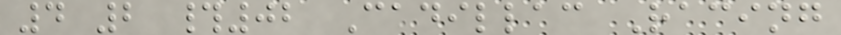4 2 #02 Cadillac Racing
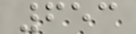653
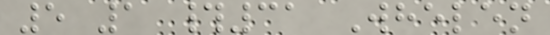5 1 #31 Whelen
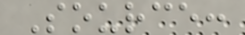Source:
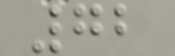72
